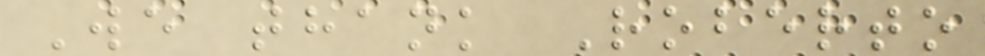We thank Roberto
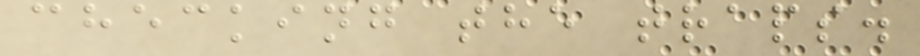checking the traps.
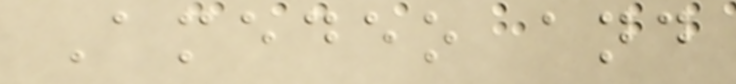Amedeo and
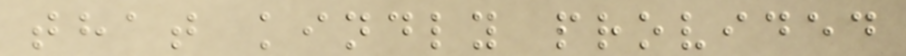that kindly provided
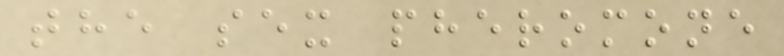the sex pheromone
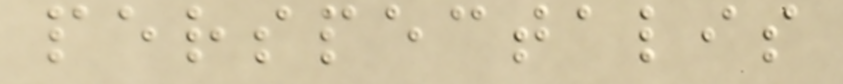perspectalis
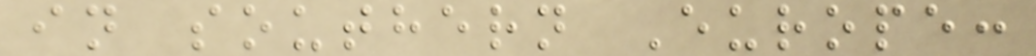in southern Europe:
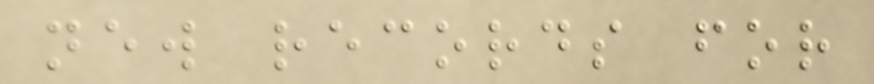new records for
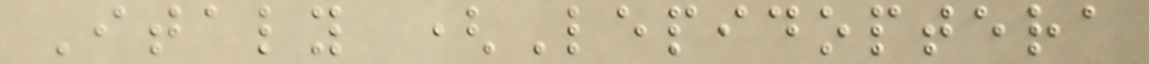Italy (Lepidoptera
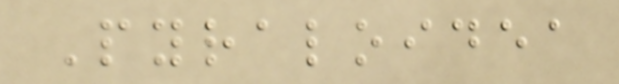Pyraloidea
